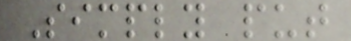Simply put
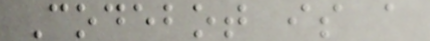Codebot is a
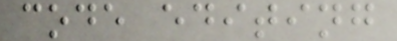code editing
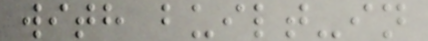with built-in
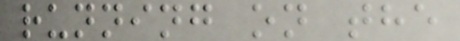running on the
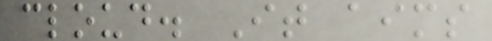cloud. It aims
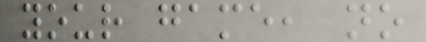your game, no
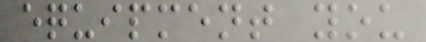equipment you
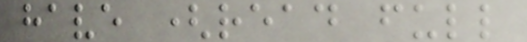have (read full
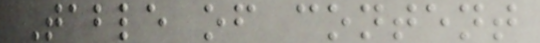Table of content
